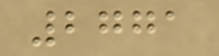2771
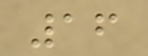16
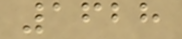1628
